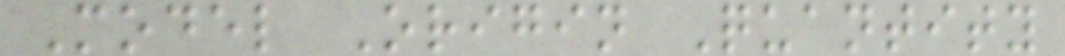Model Origin Quantity
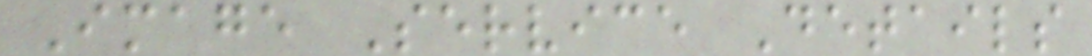Image Service Details
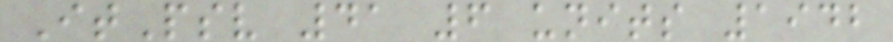ItPsv 41 6 units 1942
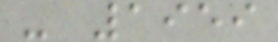- 1959
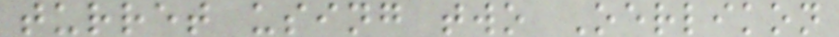turret using two Oerlikon
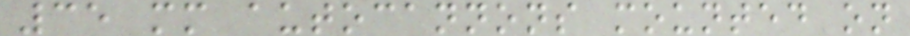35 mm autocannons mounted on
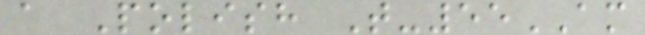a Polish T-55AM
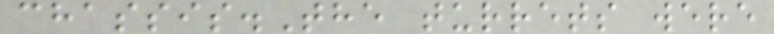chassis.The turrets were
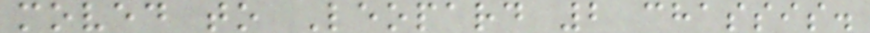moved to Leopard 2 chassis.
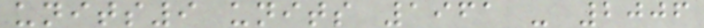units9 units 1961 - 2006
